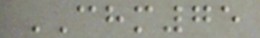CHM75
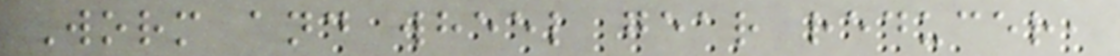Worm and wheel gear reducer,
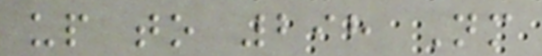up to 298 Nm
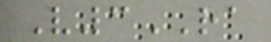V3RA
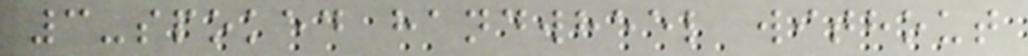3-spoked handwheel without
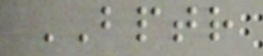BPTR
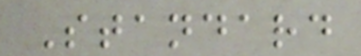Standard
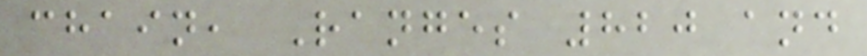chain, Ranges 820 and
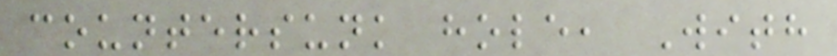countersunk hole, With
